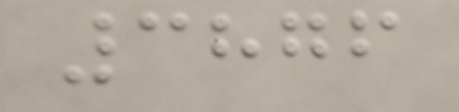3876
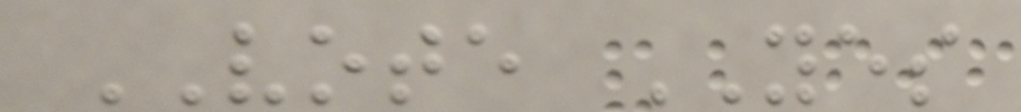VOTE YES
